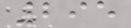295
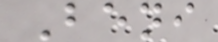Beni
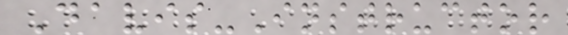Davis-Instructor
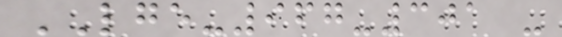LGE-967-301 -
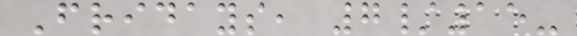Fridays, 7/15-
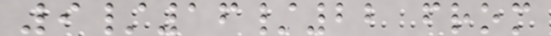9/16/22 from
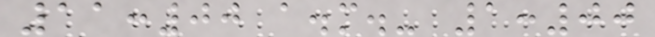11:00 a.m.- 1:00
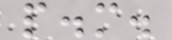p.m.
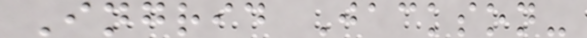Ingrid Jackson-
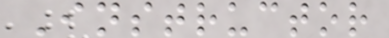Instructor
